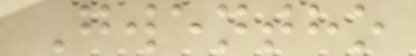Gwentho
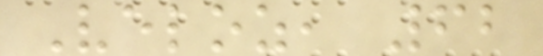Veloz, 62
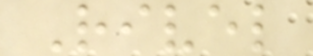Rivel
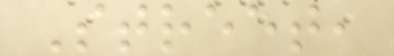Street,
